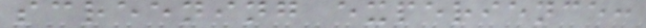screening experience:
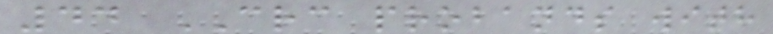44 CRC probands with
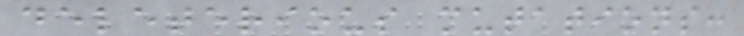deleterious mutations:
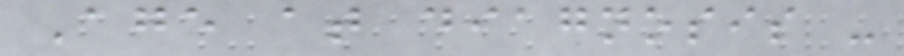Age at diagnosis -
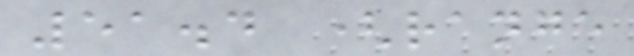51.4 (range
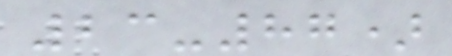23-87)
